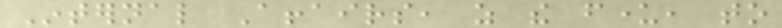Internal Affairs, as the funder, to
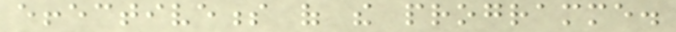effectiveness of the programme.
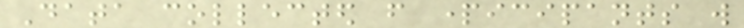Data collected from participants will
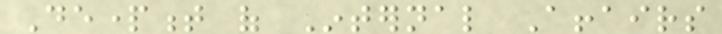Department of Internal Affairs
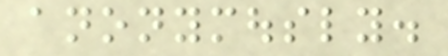anonymously.
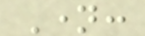Name:
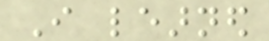I learned
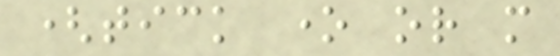(tick one or more
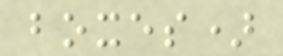boxes)
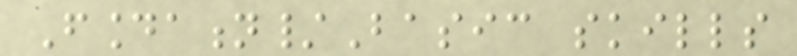Foundation/Basic skills
